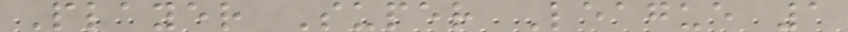Player Super League 1
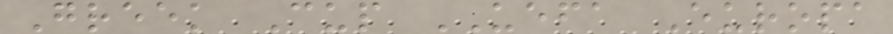Greek Cup UEFA Europa
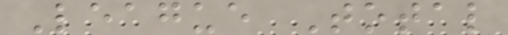League Total
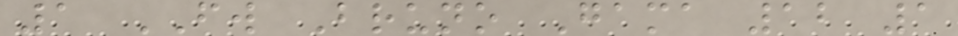1 FW Bruno Gama 12 1
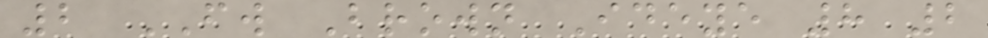2 FW Brown Ideye 8 2
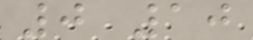0 10
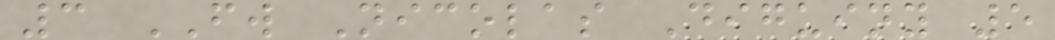3 FW Nicolas Diguiny 5
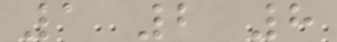1 2 8
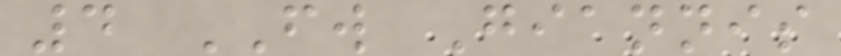4 FW Giannis
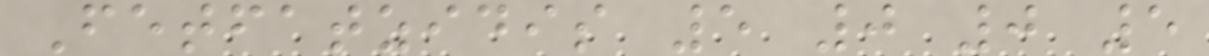Fetfatzidis 5 0 0 5
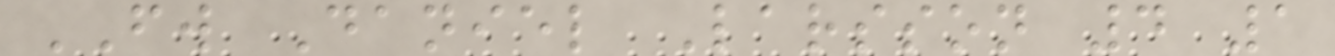FW Daniel Larsson 4 1
